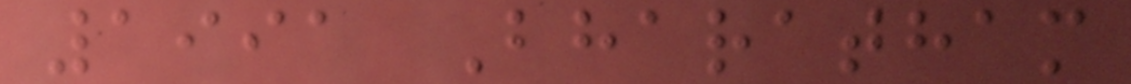1991 Bharatham
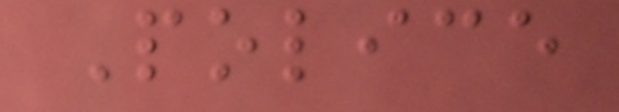Police
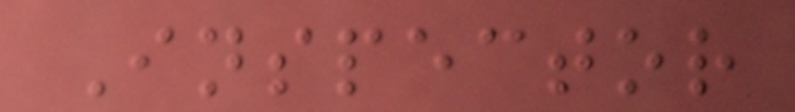Inspector
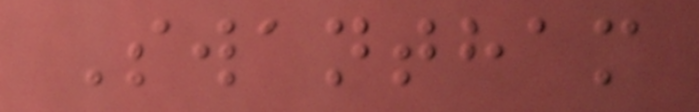Swantham
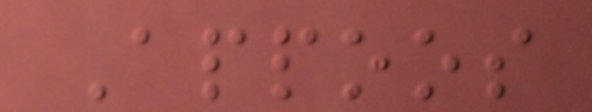Appoos
